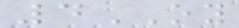4OY
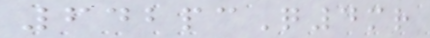642pcQ4mr
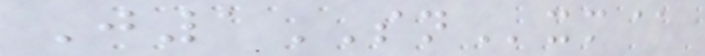J1SNxm@
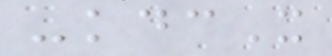-kdcX
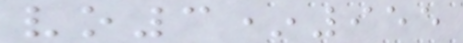vo3*955
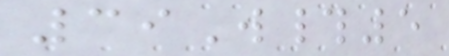39W#5
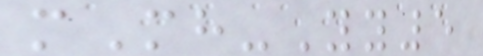mMh-Yy5
